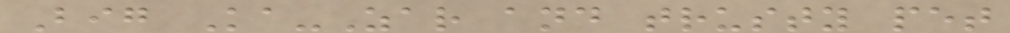Big Ka-Zar and trusty pet
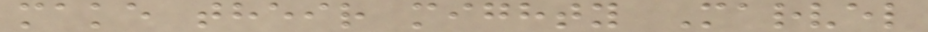make their mighty Marvel
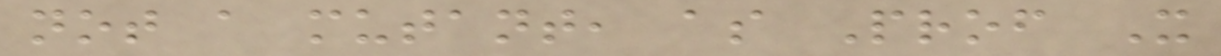not a mutant, as Prof X
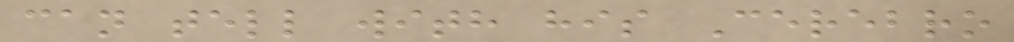can tell with his Cerebro
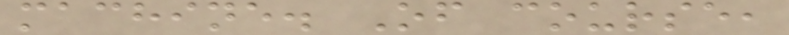machine. Of course,
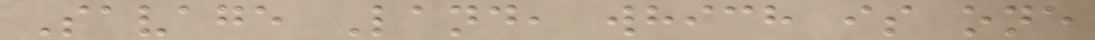Savage Land, which is one
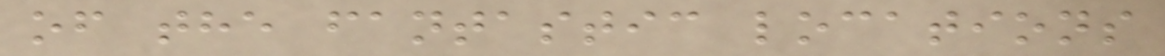of the fantastic locations
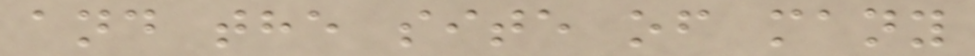and the site of many
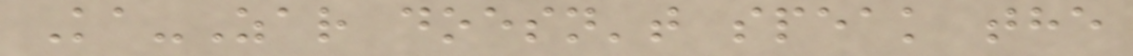Ka-Zar doesn't speak the
